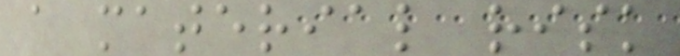a material risk
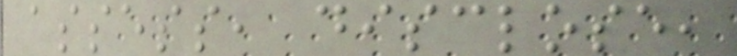assess, disclose,
